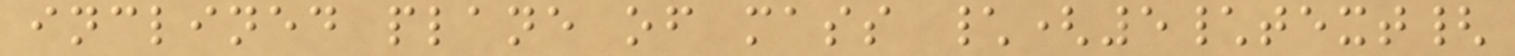inclined plane of mass \(5\text{
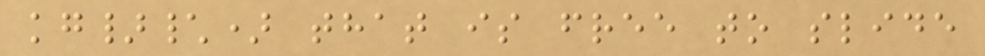kg}\) that is free to slide
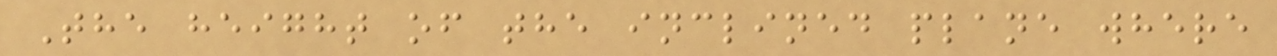The height of the inclined plane where
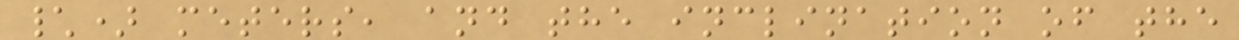\) meters, and the inclination of the
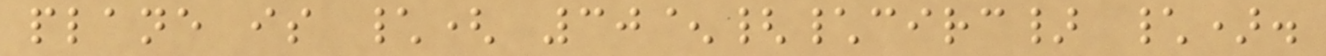plane is \( 30^{\circ} \).
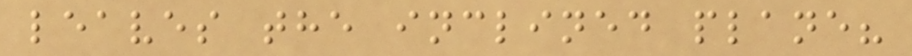leaves the inclined plane?
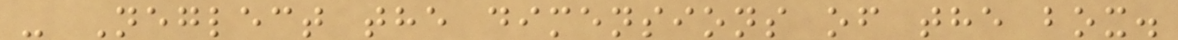- Neglect the dimensions of the box.
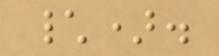\).
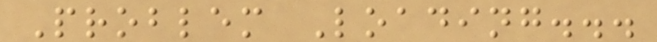Problem Loading...
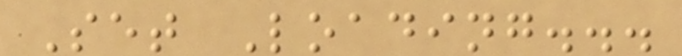Set Loading...
